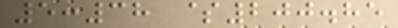5:38 $200.85
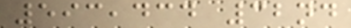593,434 32nd
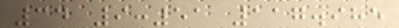34 9:51 117.985
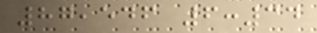87,546 6:34
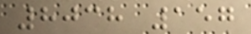8038 157
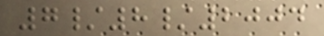7/8/2004
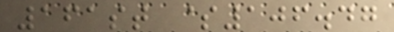161st $106.47
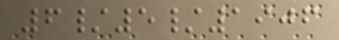6/5/1906
